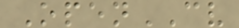OpenCV
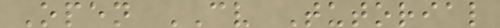Open CV Tutorial
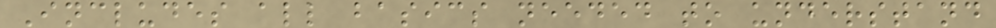Includes all basics needed to understand
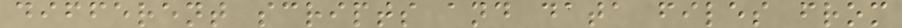different scripts and data files from
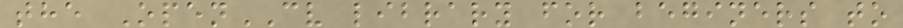the OpenCV library for beginers to
